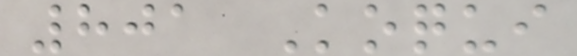801 Koqui
